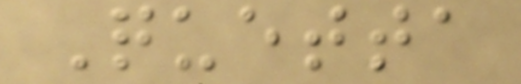Quetta
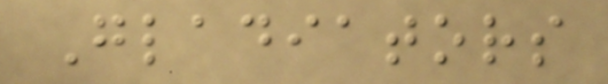Gladiators
